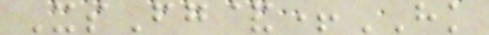XsFg&+HK
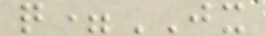q=JX
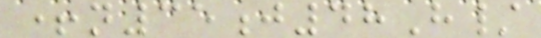+n35j48H/
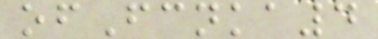ofFcnka4
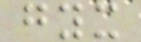gyx
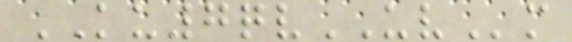KU7qvUVm
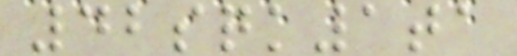42sqk1ta
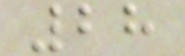28
